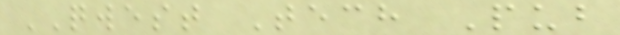QWEST Tech Pub
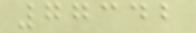77342
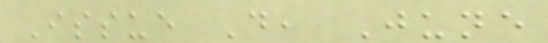Issue D, June
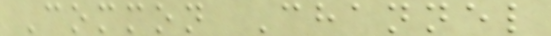Common Channel
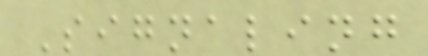Signaling
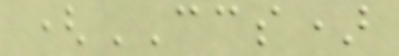(CCS)
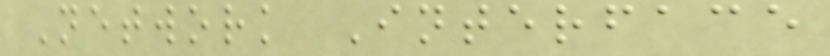Network Interface
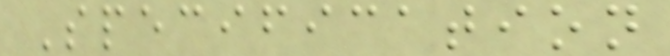Specification
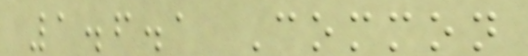1.6.1 Common
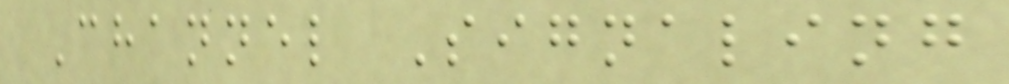Channel Signaling
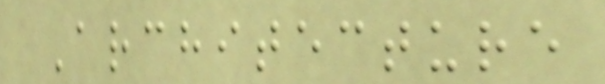Architecture
